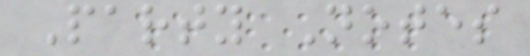Party Notes
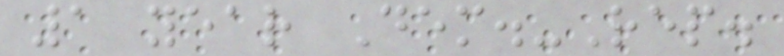1 year Dem.-Rep.
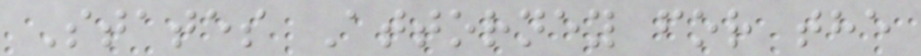States Attorney for the
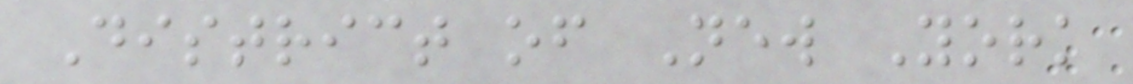District of New York
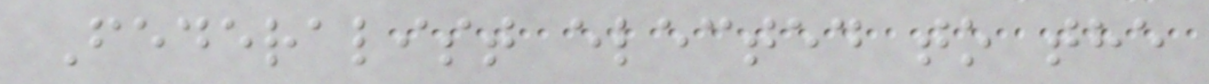Federalist elected to the
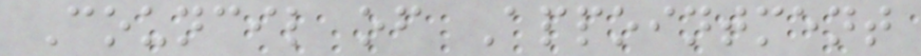Council of Appointment
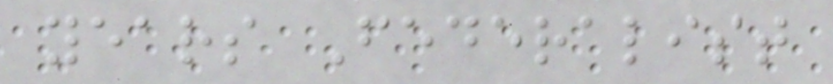years Federalist
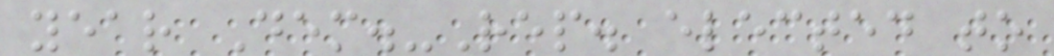year Dem.-Rep. elected to
